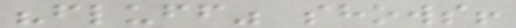"fluff" shows!
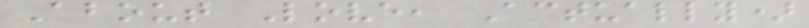About Love, Actually)
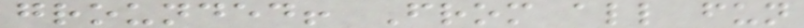grounded! From all fun
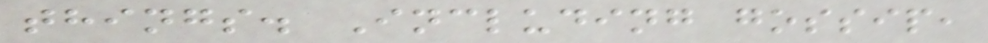things. Including gossip,
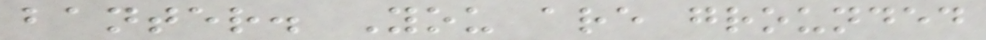banter. You are grounded
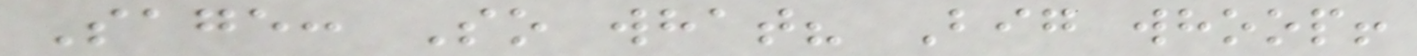Sage: So what? Big whoop!
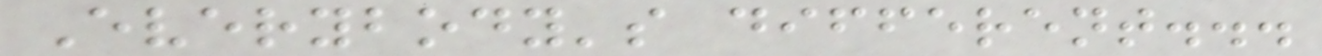Everybody's different...
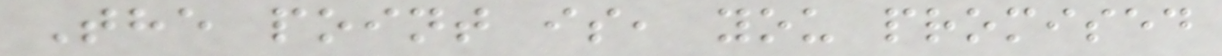The point is, you promised
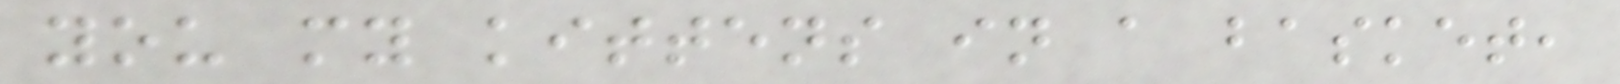you my kittens in a basket,
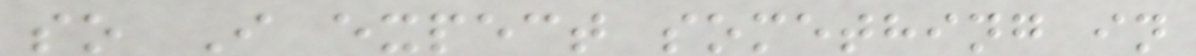so I expect something in
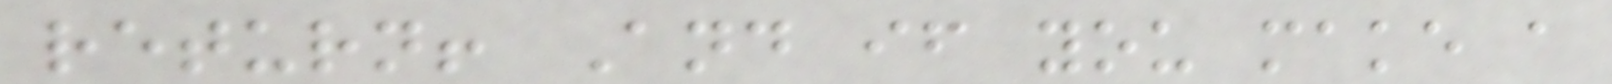return! And if you make a
